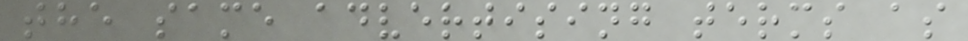the same advertising terms as
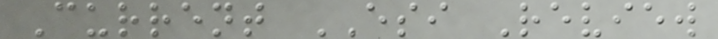Current ESI Review
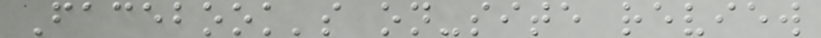Facebook's on-site review
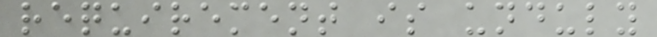requirement is unduly
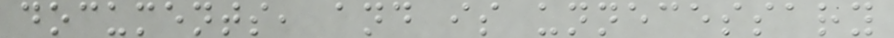documents, and is unnecessary
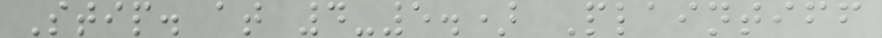Stip. at 4-5.) Plaintiff
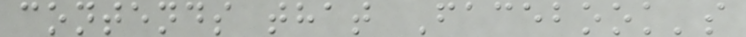contends that Facebook's
